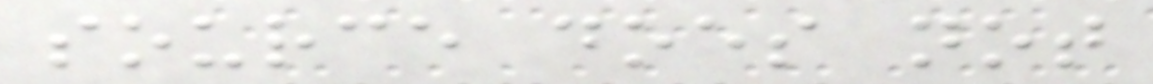source does not
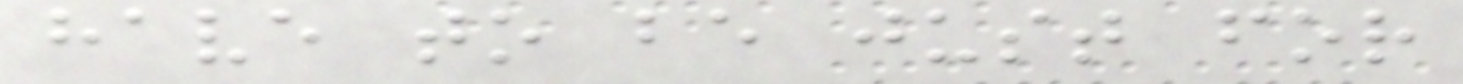have to be just for
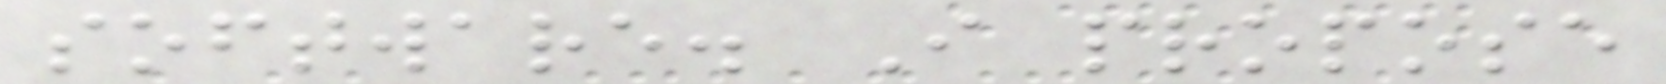software. I propose
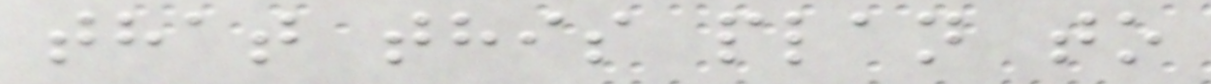that this plan to
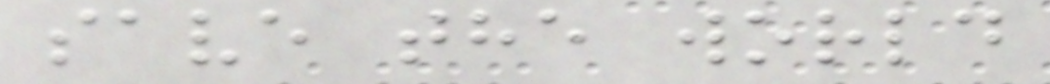save the world
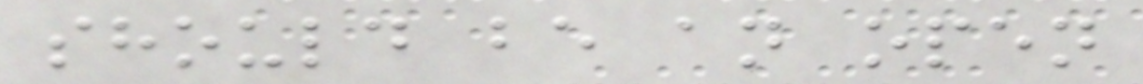should be an open
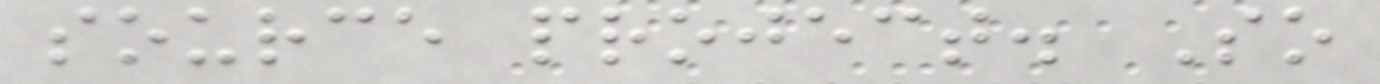source project. So
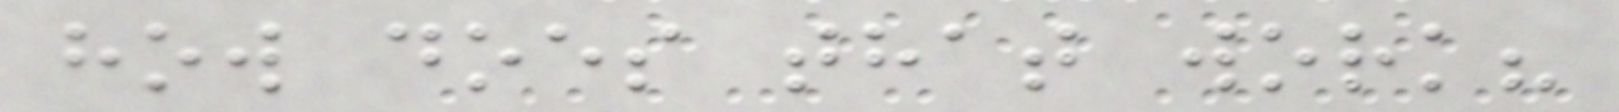how does that work?
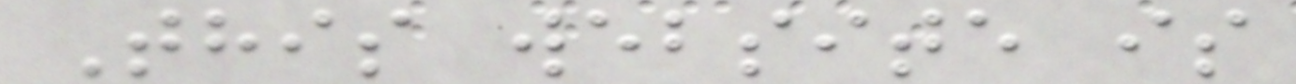This website is
